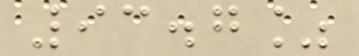93.7%
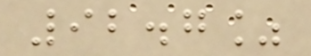92.7%
